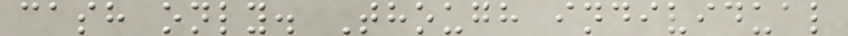cash only. Though individual
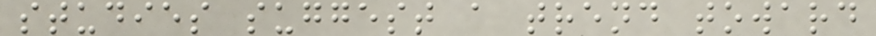studies suggest a trend toward
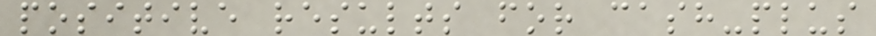positive results for cash-plus
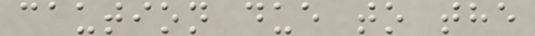caution due to the
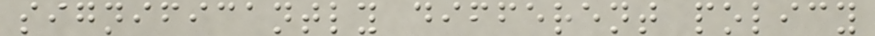significantly different policy
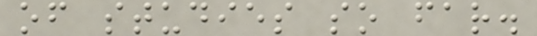of studies so far.
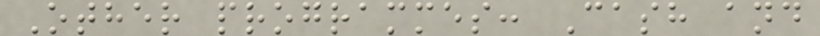Other programmes: Cash and
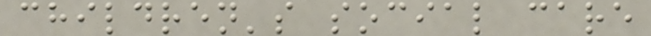children's social care
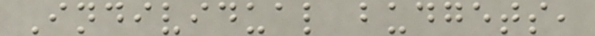Individual budgets,
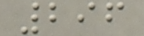296
